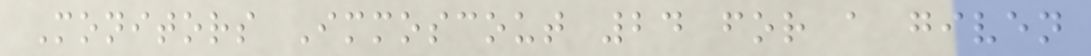Monitors Immoscout 24 for a given
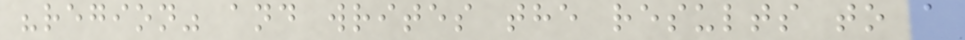"region" and writes the results to a
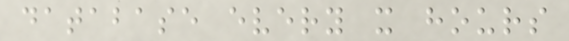database every x hours
